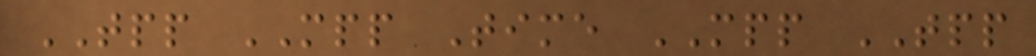TPP MPP Time MPP TPP
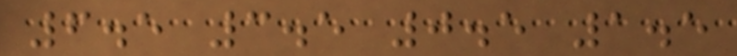6.5 3.5 0.5 1.5
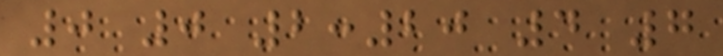0 0 2:20 4 7
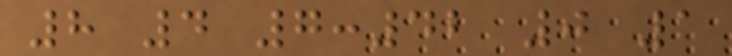8 4 7:42 0 1
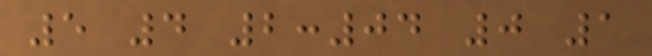5 4 2:04 0 1
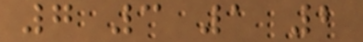7 3 1 2
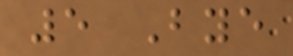5 Bye
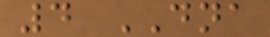4 DNA
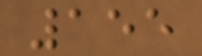155
